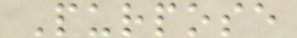Purpose
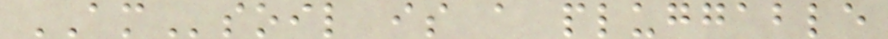AMsoil is a pluggable
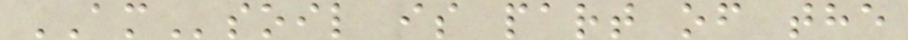AMsoil is part of the
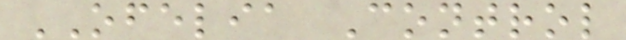OFELIA Control
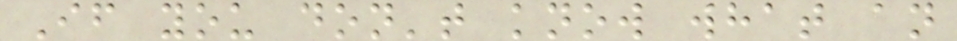If you don't know what an
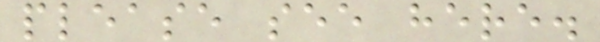please see here.
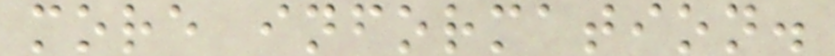more information.
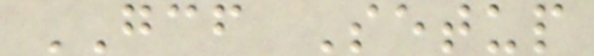GCF Setup
